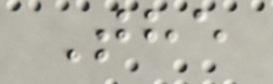The
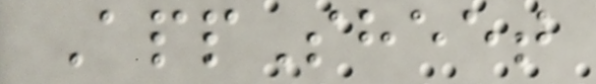AppSheet
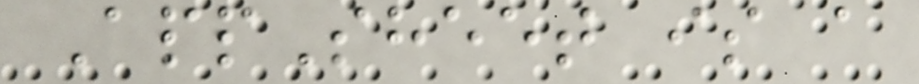AppSheet is a
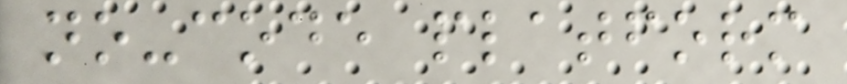no-code platform
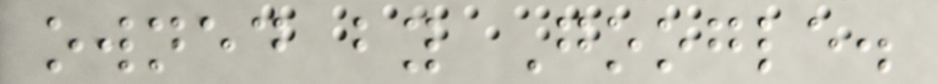owned by Google.
